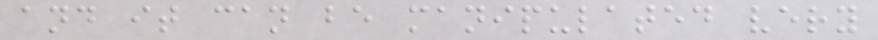and it can be manipulated very
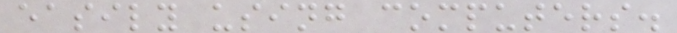easily using computers.
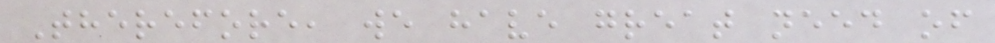Therefore, we have great need of
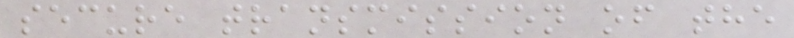secure transmission of the
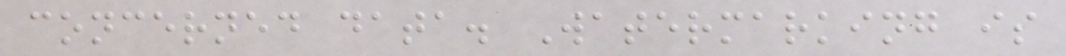concerned data. Watermarking is
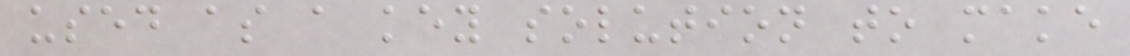used as a key solution to make
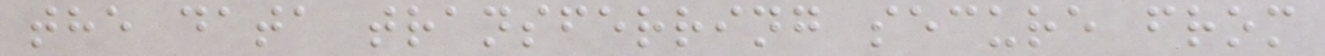the data transferring secure from
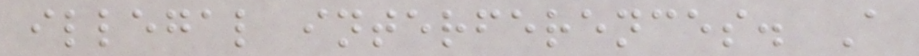illegal interferences. A
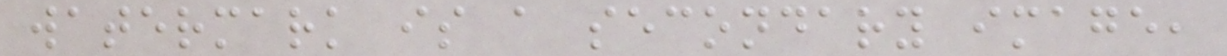watermark is a secondary image,
